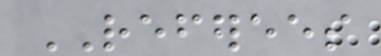REFEREES
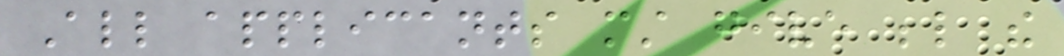All applicants must give below the
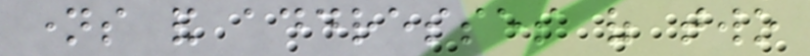names and addresses of two
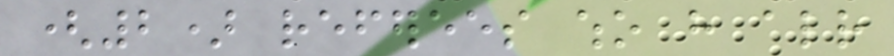(2) referees who have already
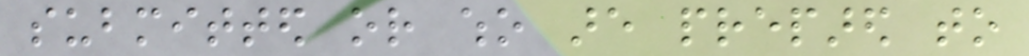submitted or who are prepared to
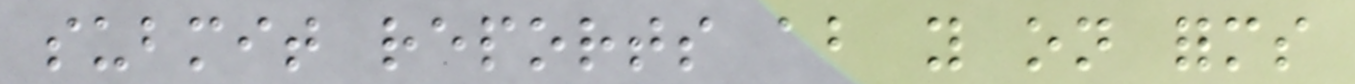submit reports about you on forms
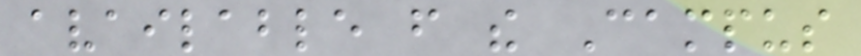available from the Campus
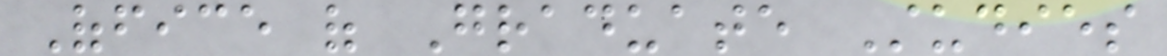Office of Graduate Studies
